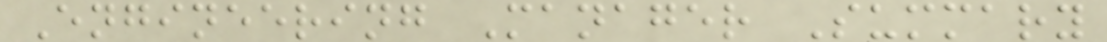Engineering Manager Summary
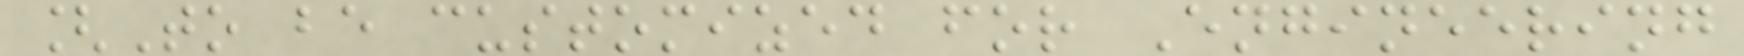[To be customized for Engineering
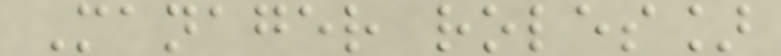Manager roles]
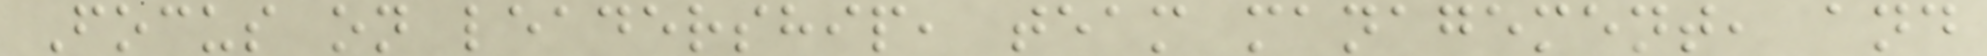Focus on leadership, team management, and
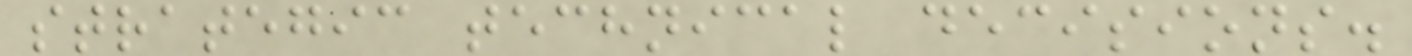strategic technical decisions.
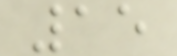15
